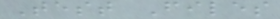Test Files
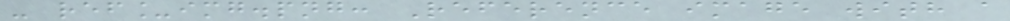- ref_img.png: Reference image with a
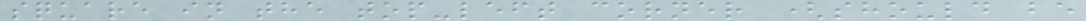square in the top-left corner (should be
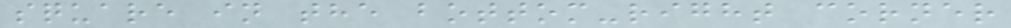square in the bottom-right corner
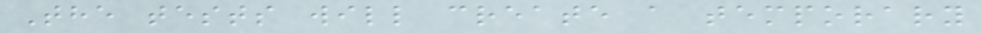The tests will create a temporary
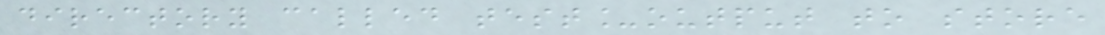directory called test_output to store
